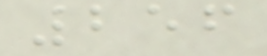256
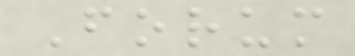Forum
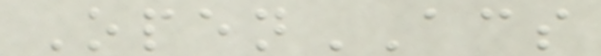OpenACS
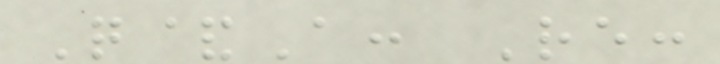Q&A: Re:
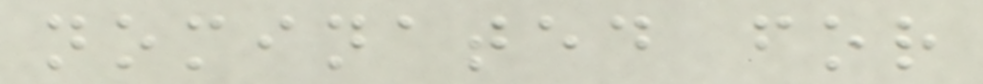nominated for
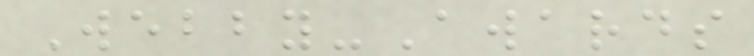Webby-Awards
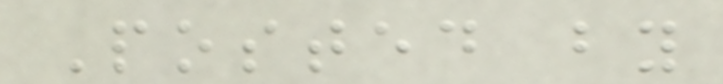Posted by
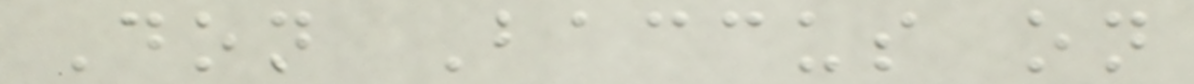Don Baccus on
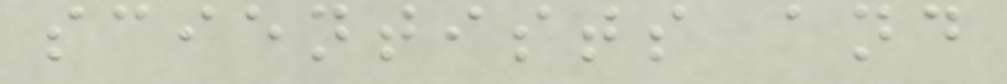scientists and
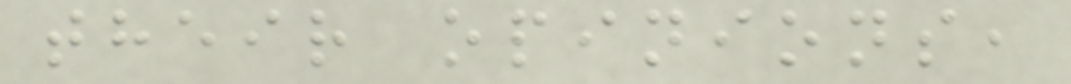their opinions,
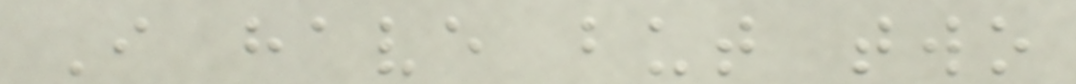I have but two
